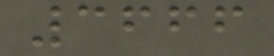3666
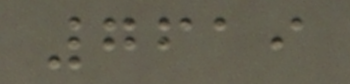7619
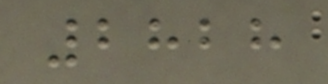2828
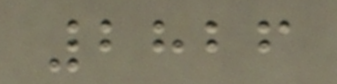2826
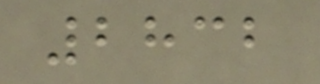2832
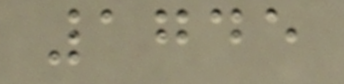1745
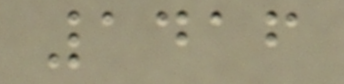1416
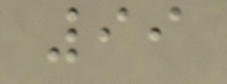99
